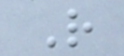R
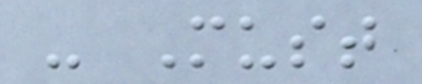- Must
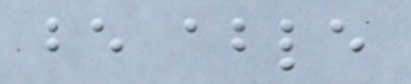be able
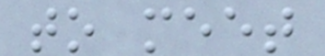to meet
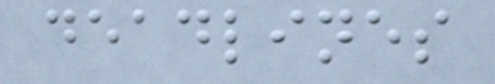deadlines
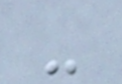-
